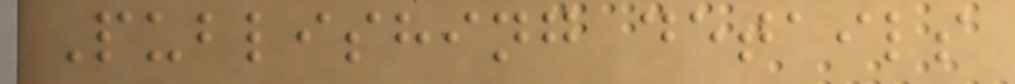Publishing details
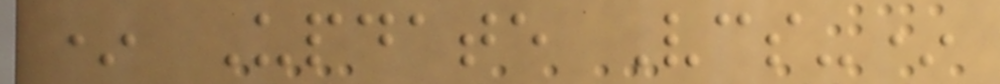* Update Vcs-*
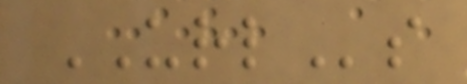URLs
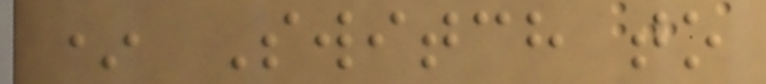* Switch to
